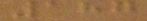187
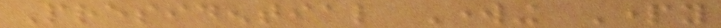Presidential Working Party
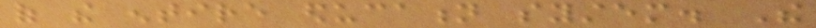of the entire education system. The
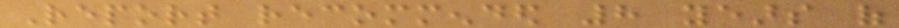Report recommended 8 years of
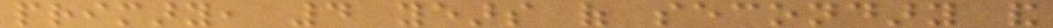primary, 4 years of secondary and
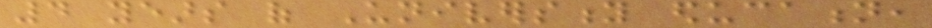4 years of University education,
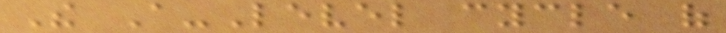The A-Level cycle of
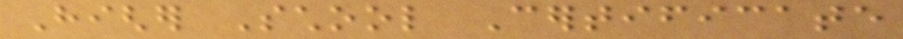Higher School Certificate
